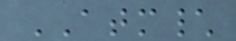ATM\
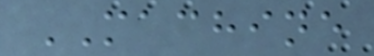MACHINE
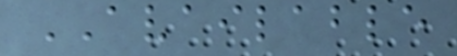AVAILABLE
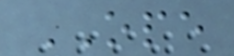OPE
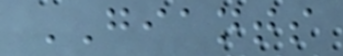GIANTS
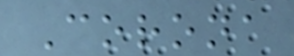Corona
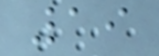19
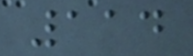114
